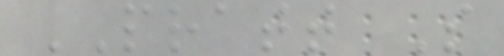PRATT S
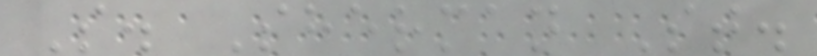S. Sherman St.
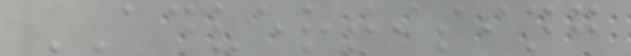ADVERTISING
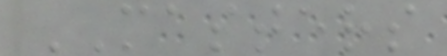MASTERS
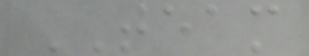TEAM
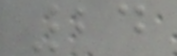24
